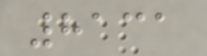8131
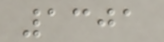1301
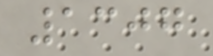1307
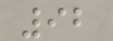92
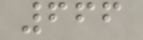666
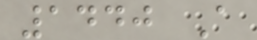1440 A
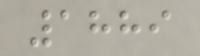1889
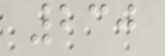230
